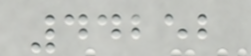44252
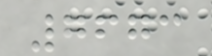7673
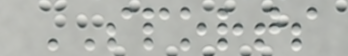SPORTS
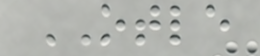OTLE
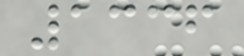1336
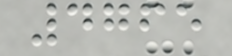4765
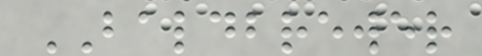BALDBREWER
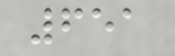651
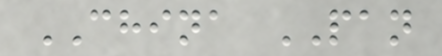CHINA PAN
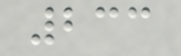233
